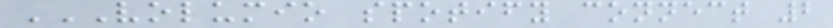VOLUMIO SPOTIFY CONNECT 2
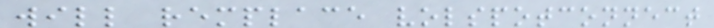will remplace volspotconnect
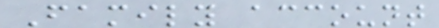Family account
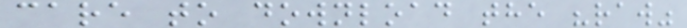care to download the "raw"
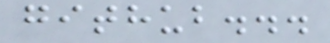github...
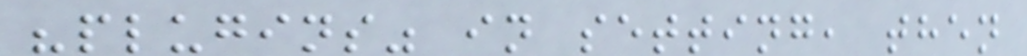"plugins" in setting, then
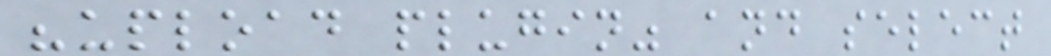"upload plugin" and select
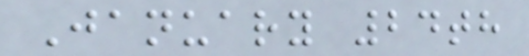January 24th
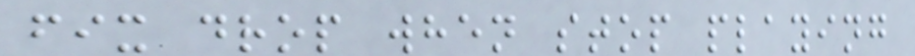fix drop when stop playing
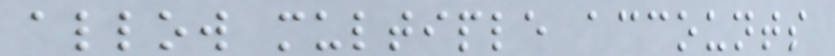allow multiple accounts
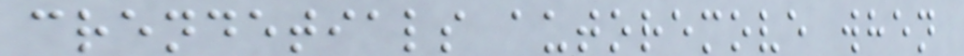crendetials autoremove when
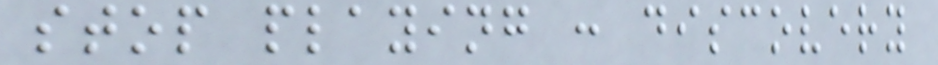stop playing : discovery
